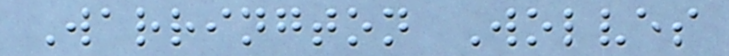Warrington Wolves
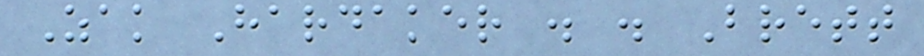Zak Hardaker . . Brett
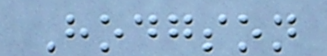Hodgson
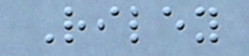Riley
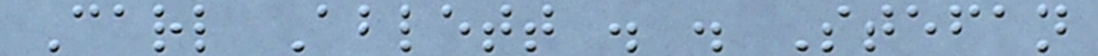Carl Ablett . . Stefan
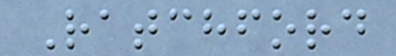Ratchford
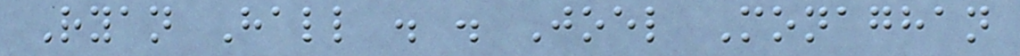Ryan Hall . . Joel Monaghan
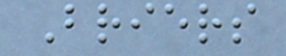Briers
